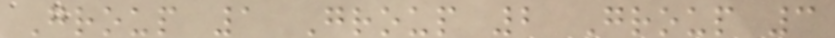Group 1 Group 2 Group 3
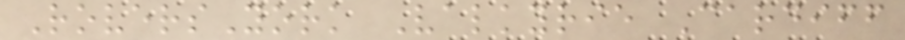RoversYork Valkyrie Cardiff
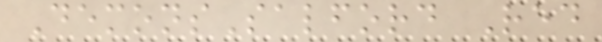DemonsSalford Red
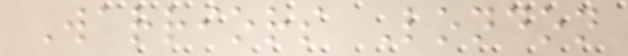Warriors London
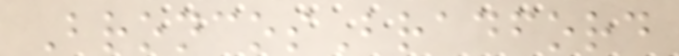BroncosBradford
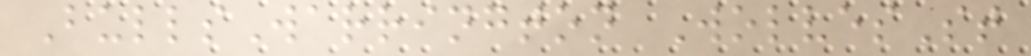BullsWarrington WolvesSt
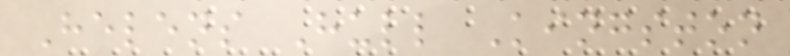Helens Hull Kingston
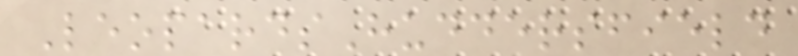LeopardsHuddersfield
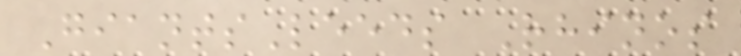GiantsLeeds Rhinos
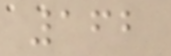162
